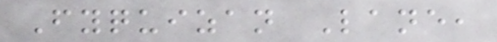Fyquizan Lane,
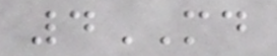4MD
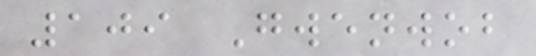109 Gwenwob
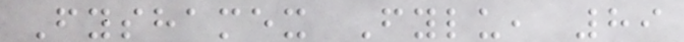Fyshamex Fylu, 89
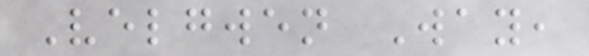Velgwen Way,
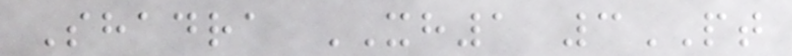Shadra XH1 3PT
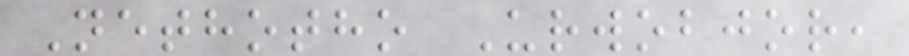Nethotho Urwobjor,
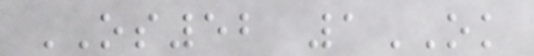OS52 1OK
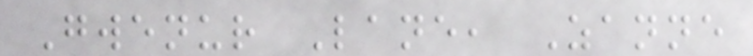Gwenur Lane, Zanne
